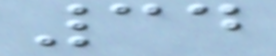34
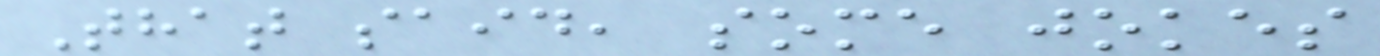That said, some jokes
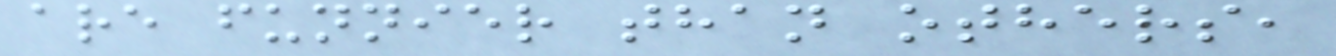are funnier than others,
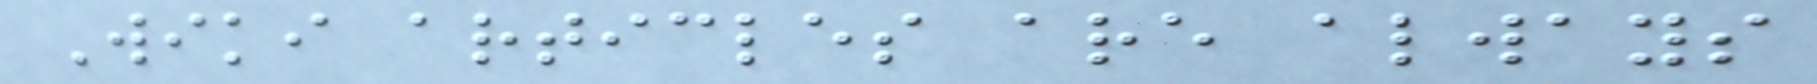Wiki articles are always
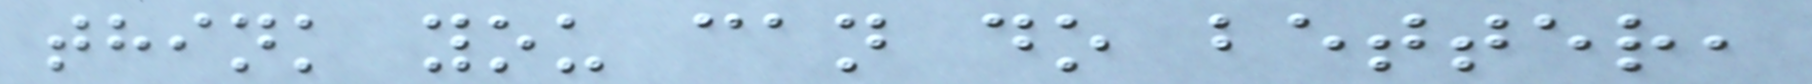think you can do better,
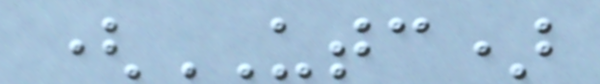(UTC)
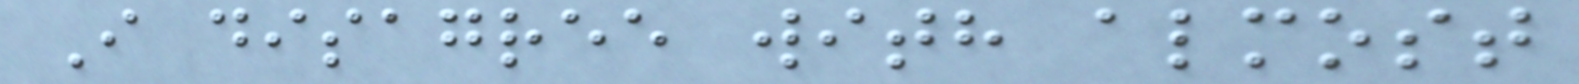I disagree with almost
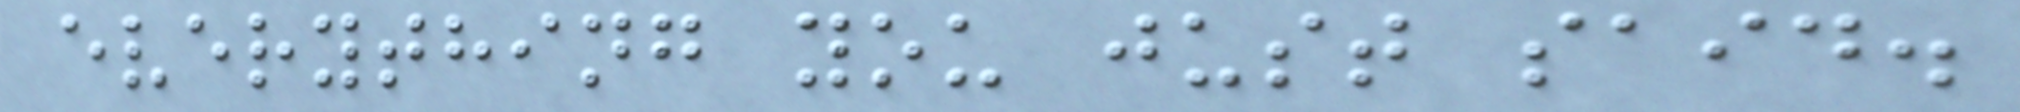everything you just said.
